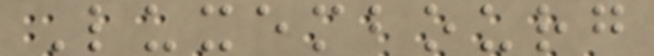Luxembourg
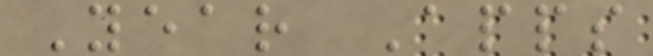Year Apps
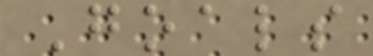Goals
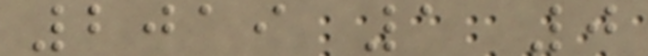2019 1 0
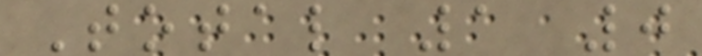Total 1 0
